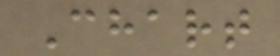Chart
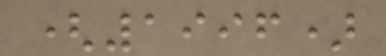(1996)
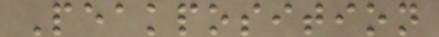Peakposition
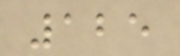125
